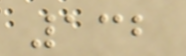132
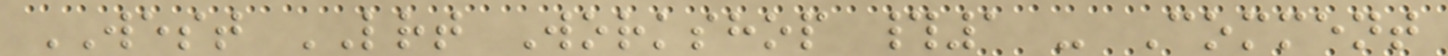WEST LRT Workshop #1 - Comment
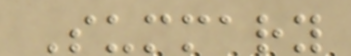Summary
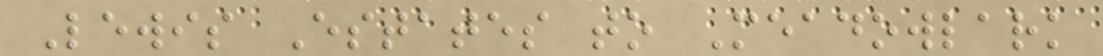Lewis Estates to Meadowlark
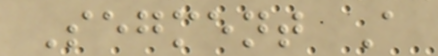Segment A
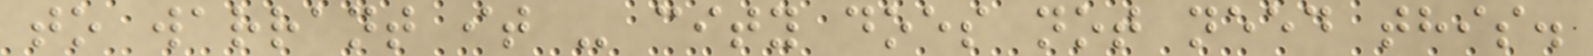to warrant it - city does not need this.
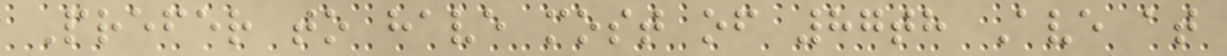Prefer to have most of 87th Ave at
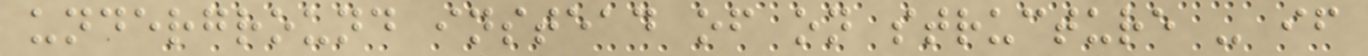underground instead of on structure - if
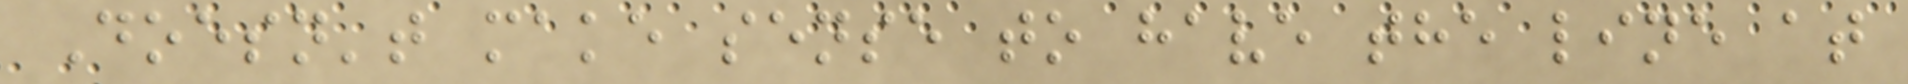Doesn't make sense to have the line at
